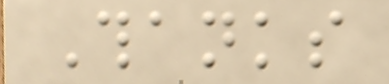Thanks
